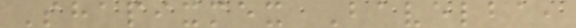Shapixmex Bavelba,
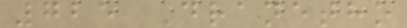725 Dranetho
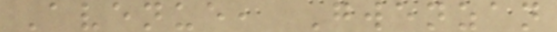Avenue, Gwenzan
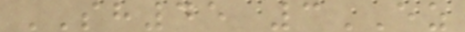SH45 3EZ
